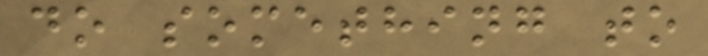do something to
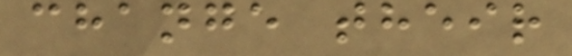change their
